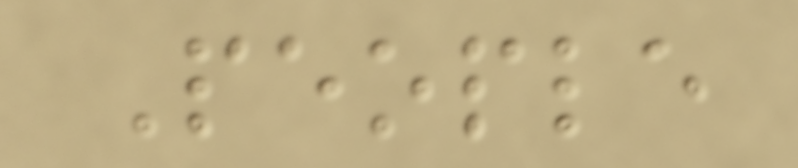People
